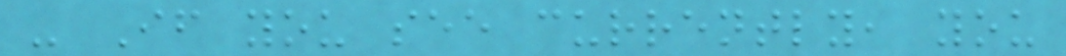- If you see currently, you
